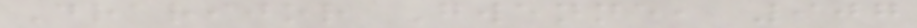Drarijor Gwenne, 907
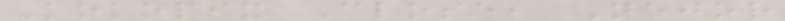Kokopix Close, Nejor
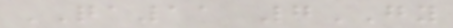QA11 7GY
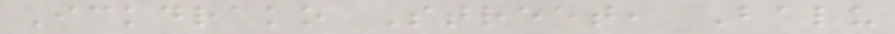Ickdrako Street, Balu
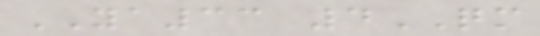YA33 4QM
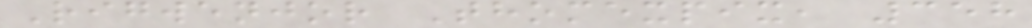Rigwenjor Thomexpix, 358
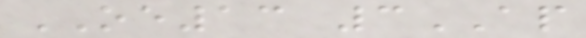OE13 3AP
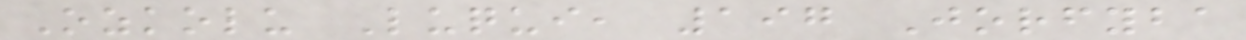Ozkolu Luqui, 197 Jorfyba
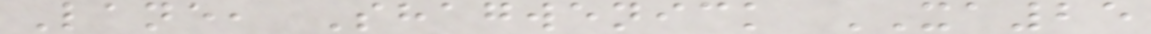Lane, Shagwenick XA25
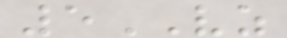5VZ
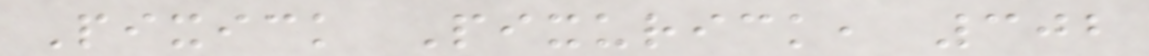Pixick Pixurick, 302
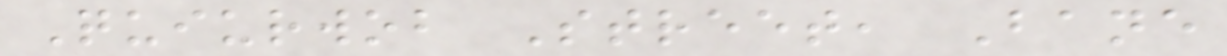Quiurwob Street, Bane
